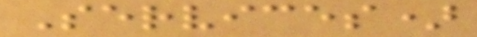Services)
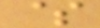$
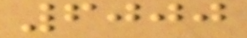6000
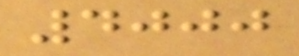4000
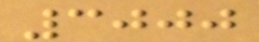3000
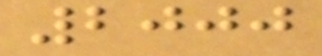2000
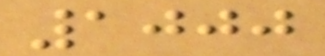1000
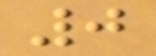0
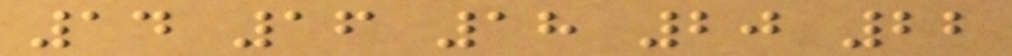14 16 18 20 22
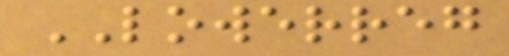LOWERREG
